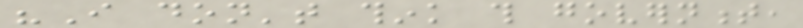"I don't think this government,
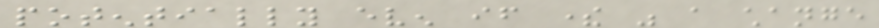potentially even if there was a change
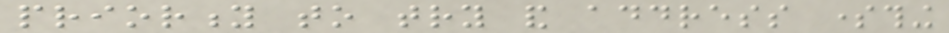priority to try and address something
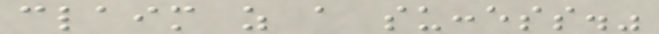claim as a success."
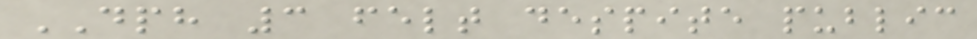DPH 3 felt despite public
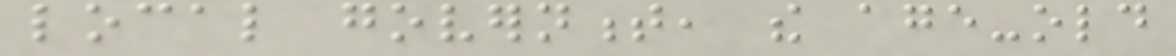local government, the age-old
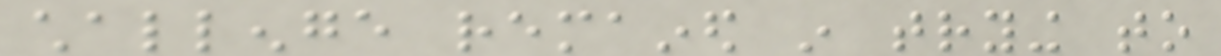challenge remained in trying to
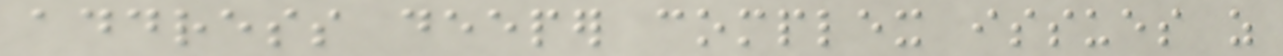address deeper complex issues as
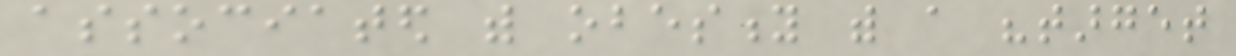associated with obesity with a "target
